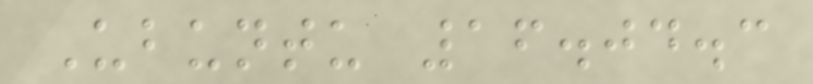Ubuntu 16.04.3
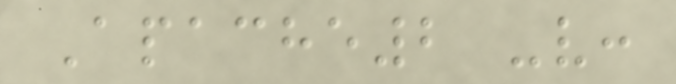Apache2 -v:
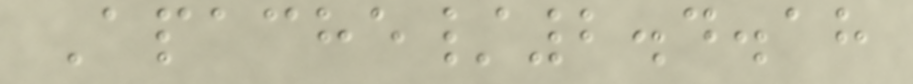Apache/2.4.18
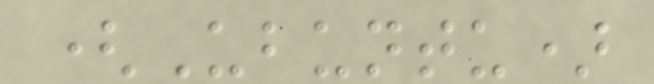(Ubuntu)
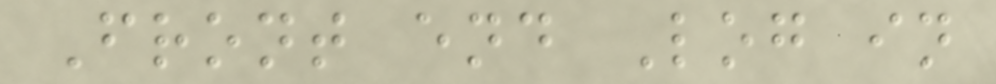Front end Log in
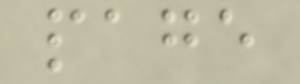page
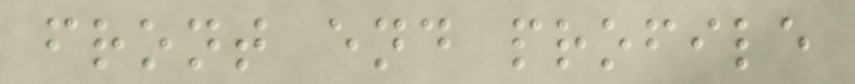front end profile
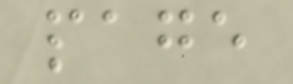page
